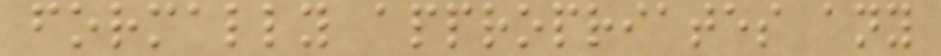formally appropriates any
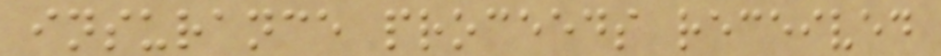insurance proceeds received
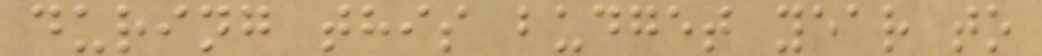during this budget year to
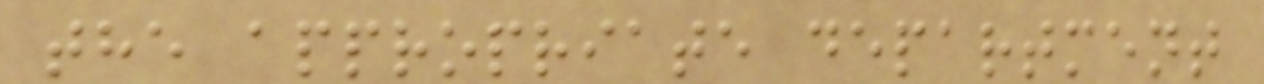the appropriate department
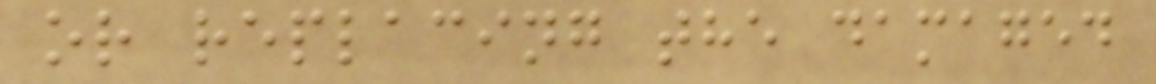or replacing the damaged
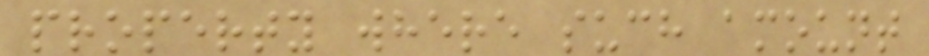property where such amount
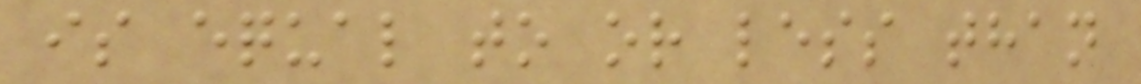is equal to or less than
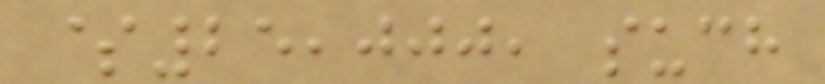$25,000, such
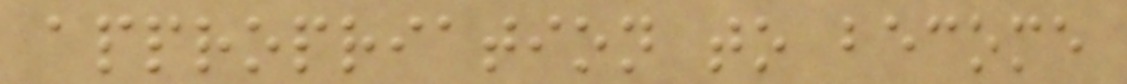appropriation to become
